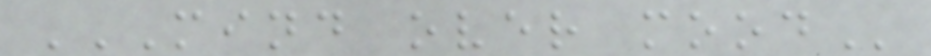MIND OVER MOOD
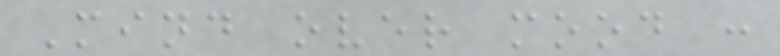Mind over mood :
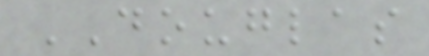DOUGLAS
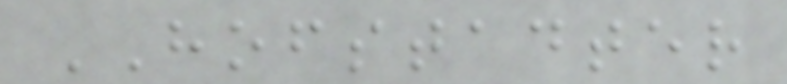HOFSTADTER
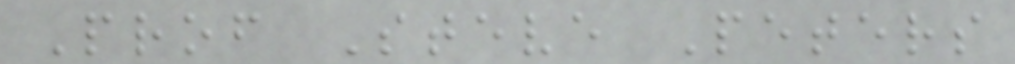Prof Steve Peters
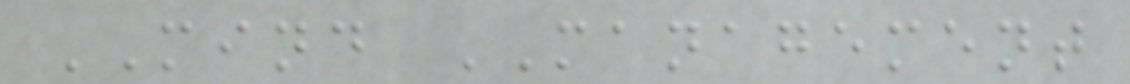MIND MANAGEMENT
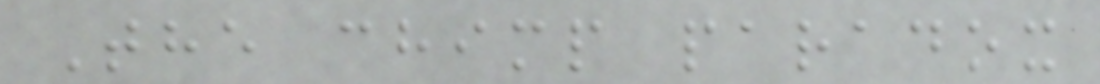The chimp paradox
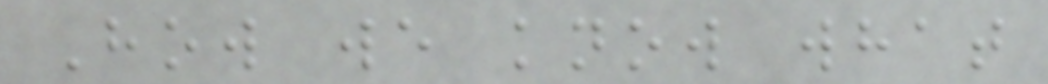How we know what
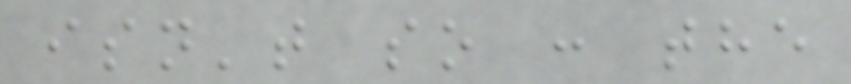isn't so : the
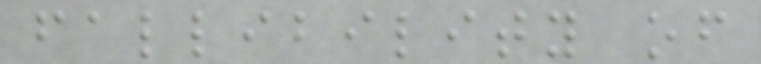fallibility of
